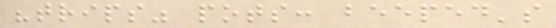"trips" pots: beeped's
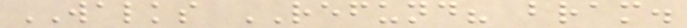WALKS REFUND? bram.
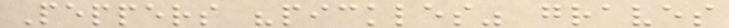Peppers "pickles" graves
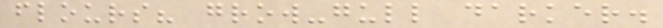flours? grow-gull darker.
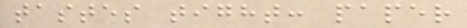tastes tight: paper
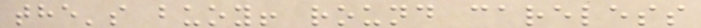the's buoy! round careless
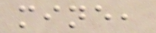mine,
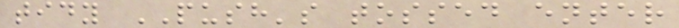tidy PUSH's tossed enter
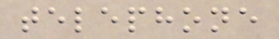telephone
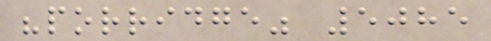"porridge" 5085
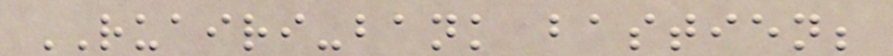RUAIRI-bank bastien;
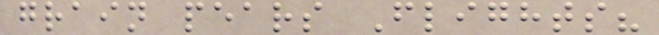grain pears Flights?
